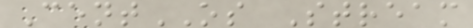CentOS Stream
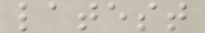latest
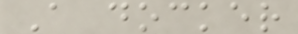A docker
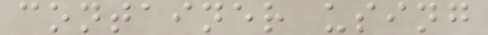container using
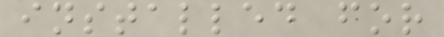installed for
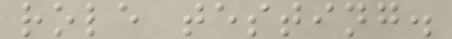role testing.
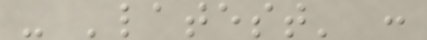- 'latest' :
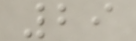29
